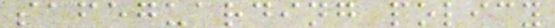safeguarding policy
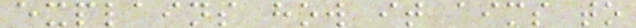explains how it aims to
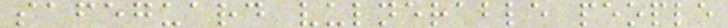safeguard vulnerable people
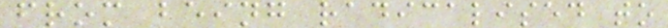from being radicalised to
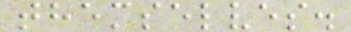themselves.
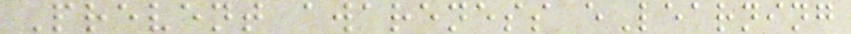Prevent awareness eLearning
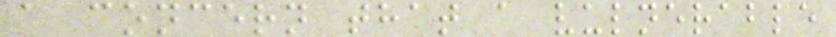a concern that a vulnerable
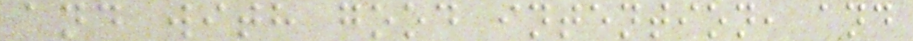and with good intention, and
